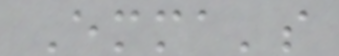Emma's
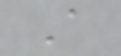A
